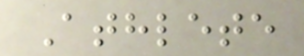Athlete
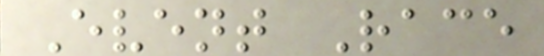Event Race
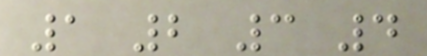1 2 3 4
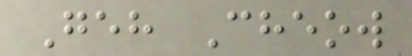Geh Cheow
